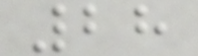28
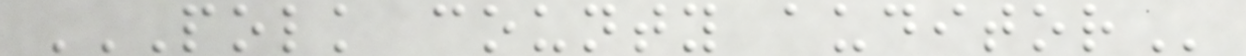POLK COUNTY AUDITOR
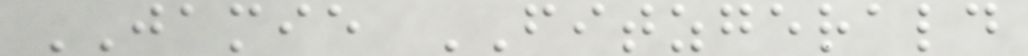JAMIE FITZGERALD
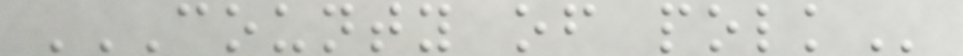COUNTY OF POLK
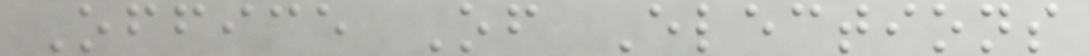Office Of Elections
